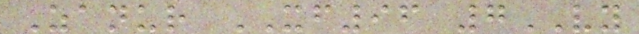Zanur XF96 7VY
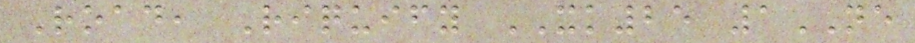Road, Riquify XK25 1NE
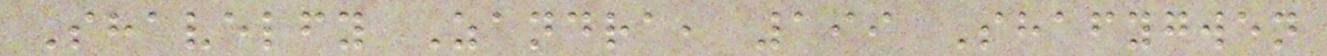Shavelfy Zandra, 199 Shafygwen
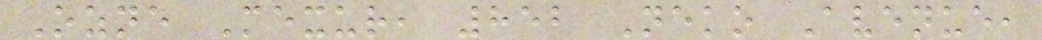Ozne Mexur, 852 Neko Avenue,
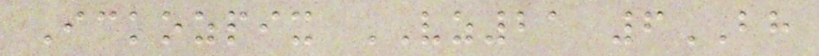Ickozpix VZ21 6BH
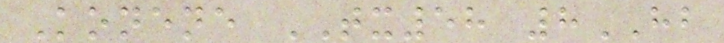Konene TX58 8HB
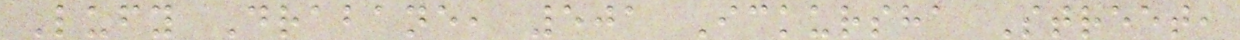Lufy Drabane, 501 Ickursha Street,
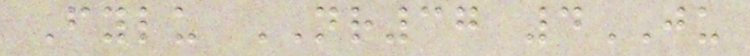Fylu NR37 4JU
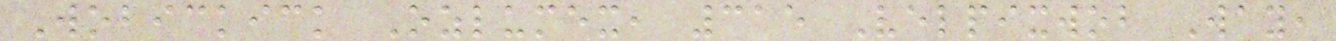Wobickick Ozlumex, 315 Velpixwob Way,
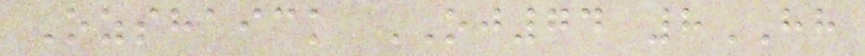Ozshaick OJ74 8HH
